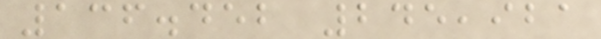136.452 245,921
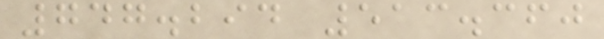747.294 513.360
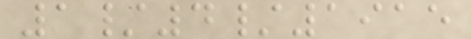1/4/1915
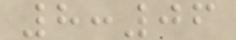8:06
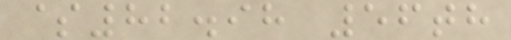$82.98 56th
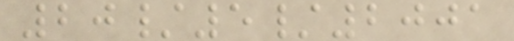20/5/2001
